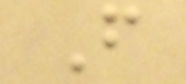F
